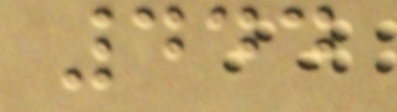444
